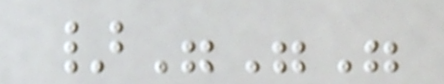}"""
